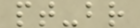pt-br
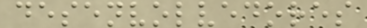desenvolvedores
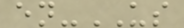en-US
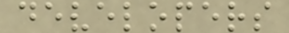developers
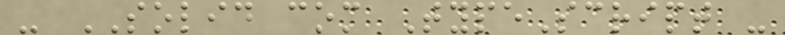- SOLID com TypeScript -
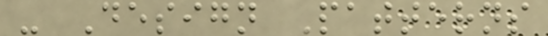- Design Patterns
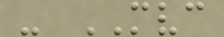- MVC
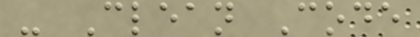- Clean Code
